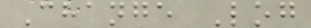Change Log
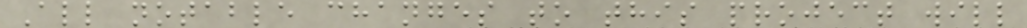All notable changes to this project will
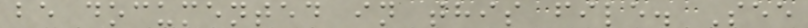be documented in this file. See
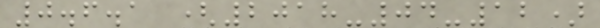0.6.1 (2018-04-12)
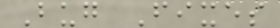Bug Fixes
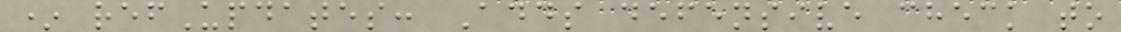* refUpdates: Adds defensive check to
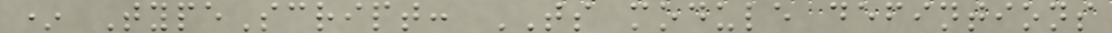* TypeScript: TS module defintions
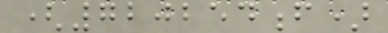(720254f)
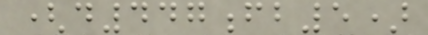(d447fb5)
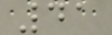41
